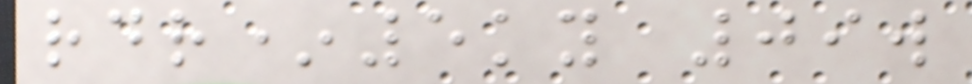rdr*5ky 09w
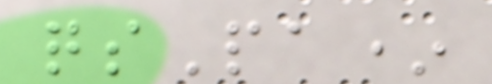qsPa*
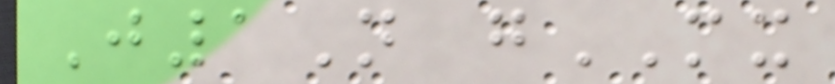J1N gMX
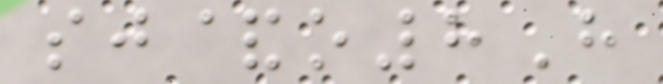sj&o8H
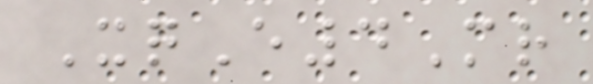XqE4Mr
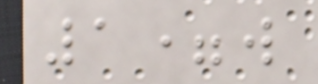1=w
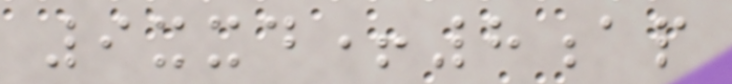9xxd+8ap
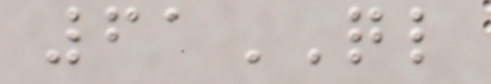61QL
